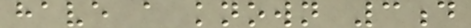have a known 3d
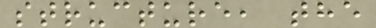structure, the
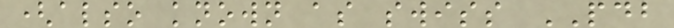(also known as swiss PDB
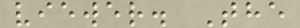viewer. The
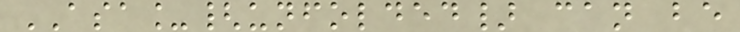ASA_{unfolded} can be
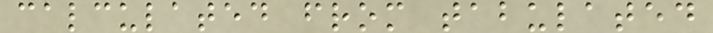calculated from tabulated
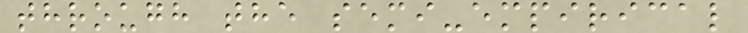through the semi-empirical
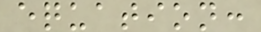equation:
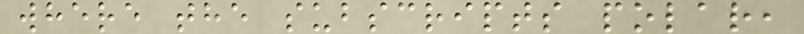where the subscripts polar,
